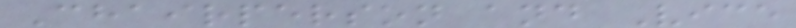Chairperson and Vice
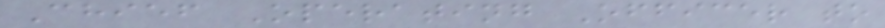Chief Operating Officer to
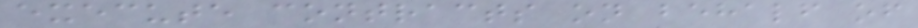execute contracts on behalf of
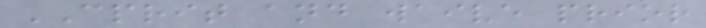CPRIT and waive prior
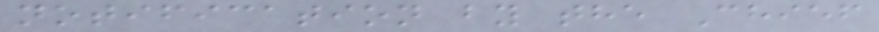notification by the Chief
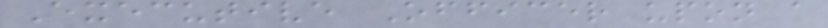Executive Officer upon a
